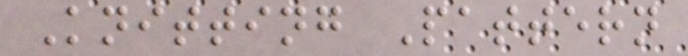Knitting Pattern
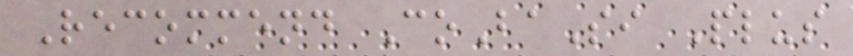Recommend CoBaSi Plus
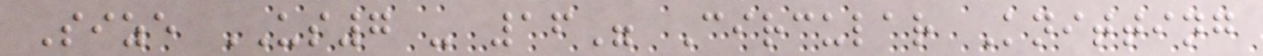Size US7 - 16" Circular Knitting
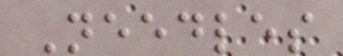Needles
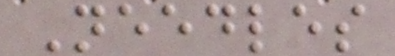Needles
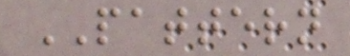PATTERN
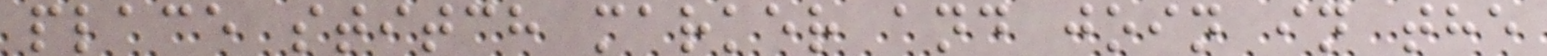place stitch marker and join in the
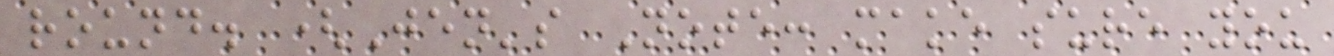round. (Jen's Note: make sure you
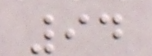94
